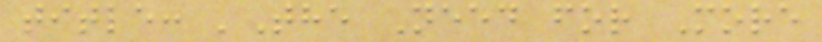title: 'The Need for More
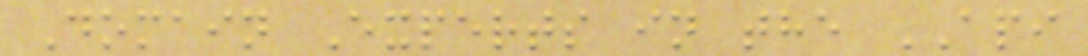Domain Experts in the API
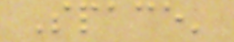Space'
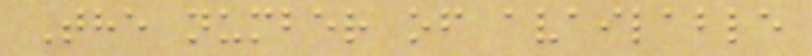The number of available
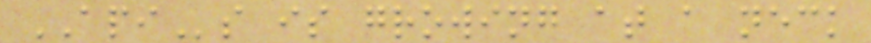APIs is growing at a neck
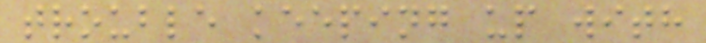trouble keeping up with
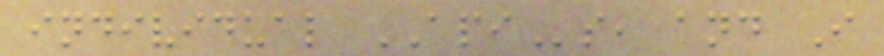individual APIs, and I
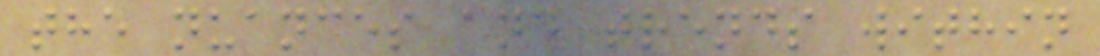the nuances and trends within
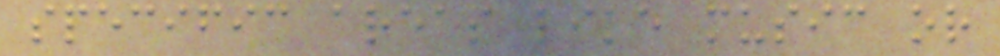specific areas like music or
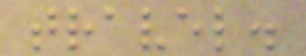travel.
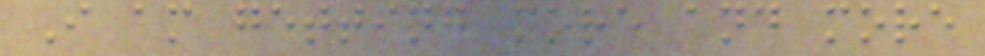I am getting more and more
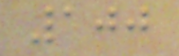100
